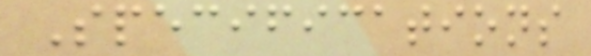Specifications
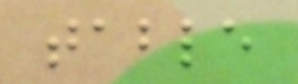table
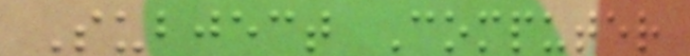Subject Computer
